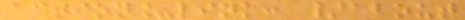action_link: /about
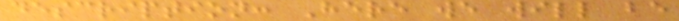description: Here we will be
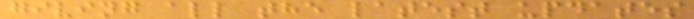giving all the latest updates
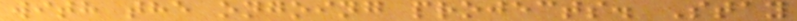with the ongoing projects. Stay
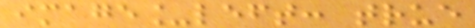image_left: true
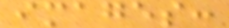images:
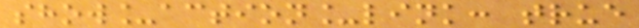show_action_link: true
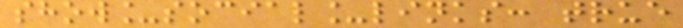show_social_links: true
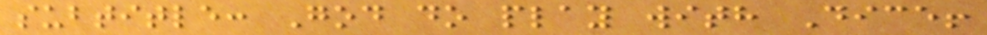subtitle: God do play with Dice!
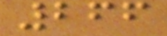266
